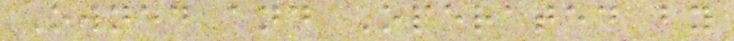Owned and Operated by
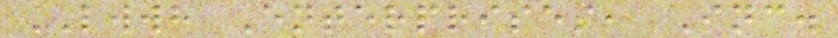LWWH Enterprises, Inc.
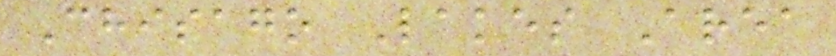Chisago Lakes Area
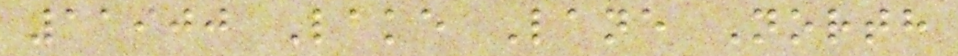11900 Lake Lane North
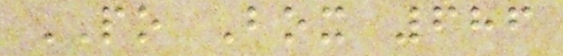PO Box 686
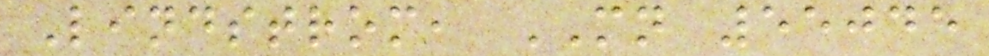Lindstrom, MN 55045
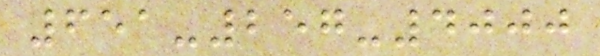651-257-4000
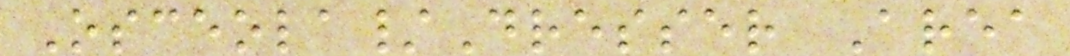Osceola/Dresser Area
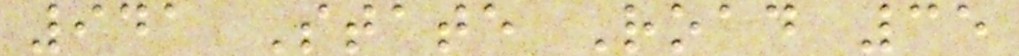941 State Road 35
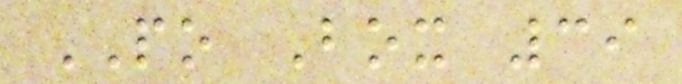PO Box 39
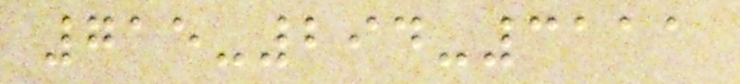715-294-3111
